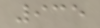935
